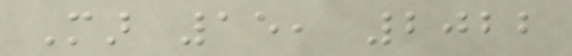Mar 15, 2022
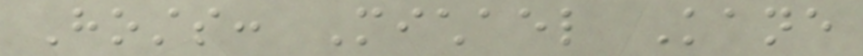Hosts: Michael Kane
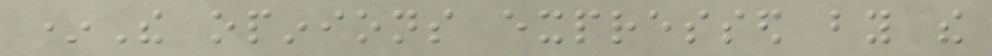*The opinions expressed by the
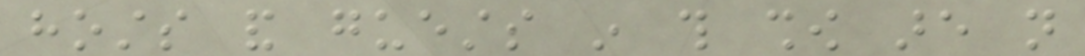hosts and guests in this show are not
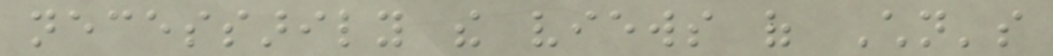necessarily the views of Children's
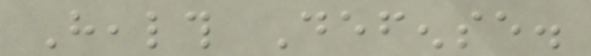Health Defense.
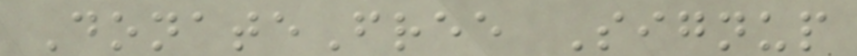DonateFree Signup
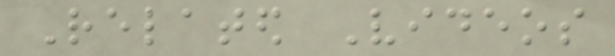Related Videos
